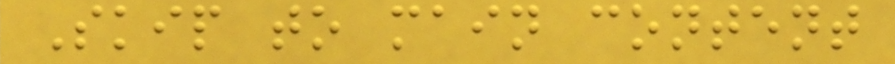Skip to main content
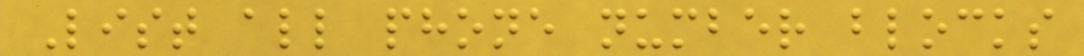List all phone number blocks
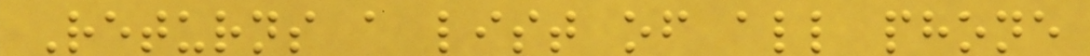Returns a list of all phone
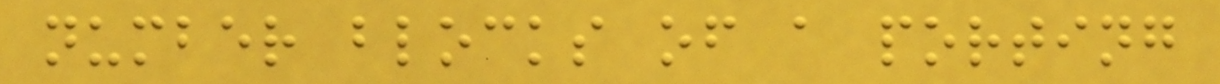number blocks of a porting
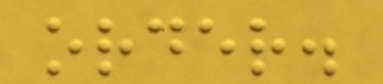order.
